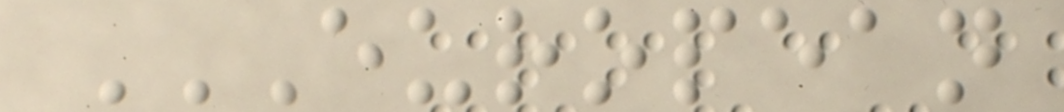EUROPEAN
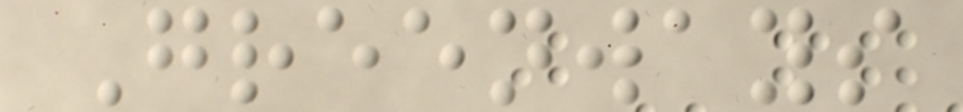Greenways
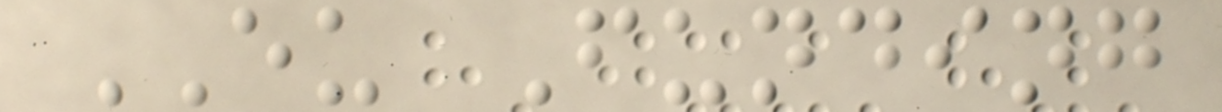EU Funding
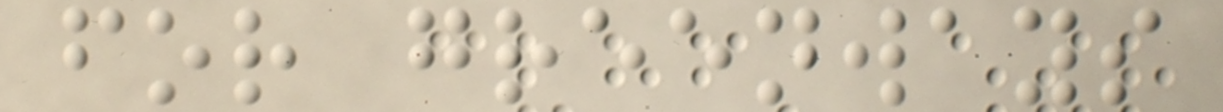for greenways
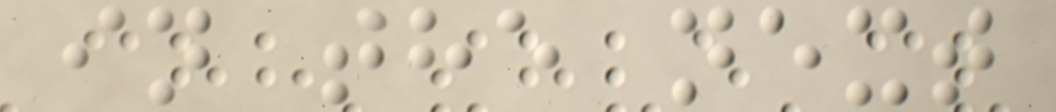in the next
